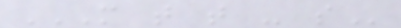M T T - S
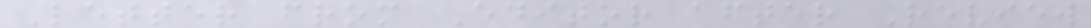Letter from Editor after Review
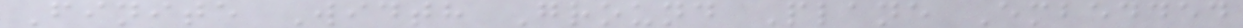Finite Width Ground Plane Embedded
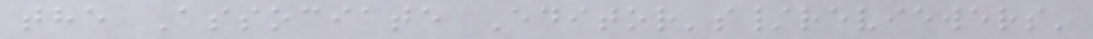the Associate Editor's/reviewers'
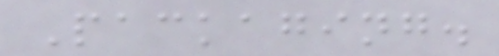Packaging.
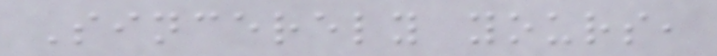Sincerely yours,
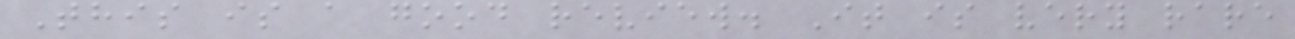This is a good review. It is very rare
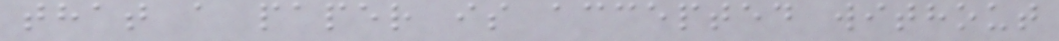that a paper is accepted without
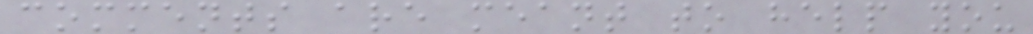comments are meant to help you
